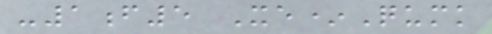-1f5 Xe*Qumk
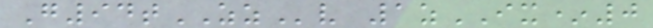G94tZZv 1zIX*0
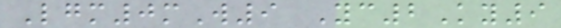Lgm0mW9 Yc2Ky9
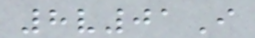8v01I
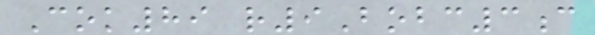Cok89 r9Bobc3c
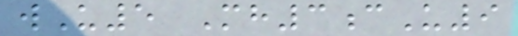wU5 Mh3cU9
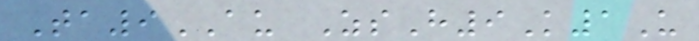Ta9AU ZsH9K1U
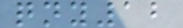qny12
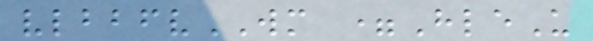vlbbfvWM =HleU
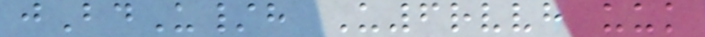jBdU/h U6rvvh uuk
